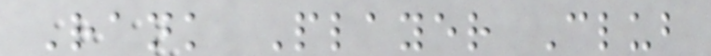Rank Player Club
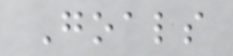Goals
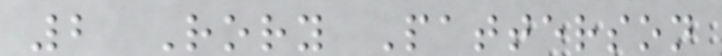2 Rory Patterson
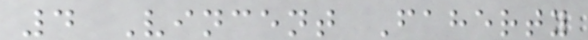4 Vincent Faherty
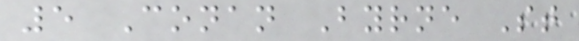5 Conan Byrne St
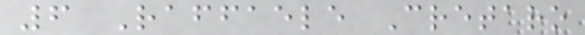6 Raffaele Cretaro
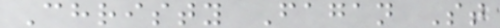Christy Fagan St
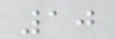10
